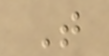T
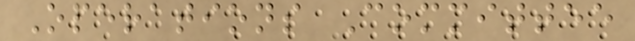Operations Committee
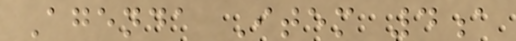Agenda Item 4a
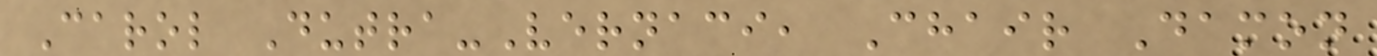Carol Dutra-Vernaci, Chair Damon
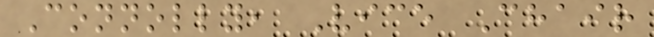Connolly, Vice Chair
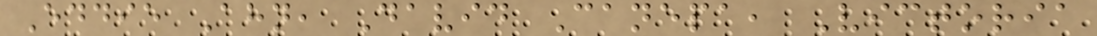Eddie Ahn, David Canepa, Victoria
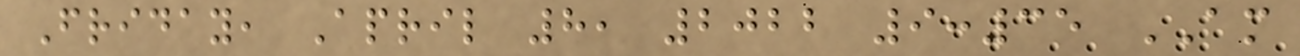Friday, April 8, 2022 9:35 AM
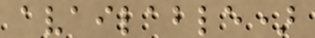available)
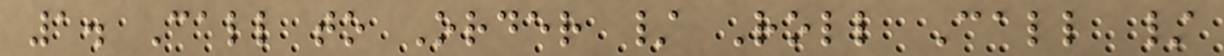1. Call to Order / Roll Call /
